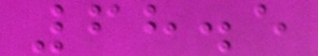68.5
